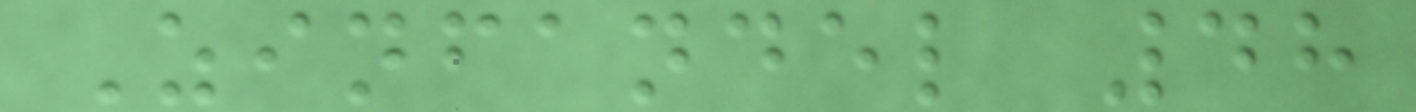Zinfandel 48
